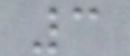3
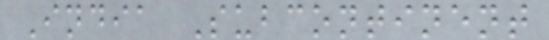India Subcontinent
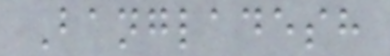Bangladesh
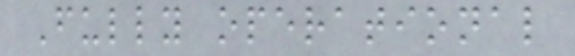Fully operational
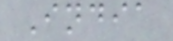India
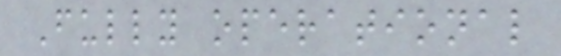Fully operational
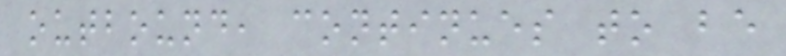outbound, continues to be
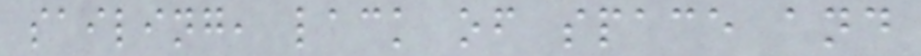sailing, lack of space and
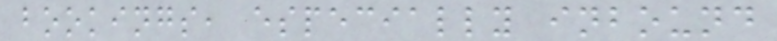bookings, especially inbound
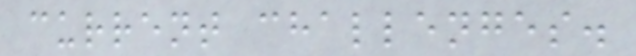current challenges.
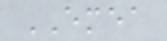EMEA
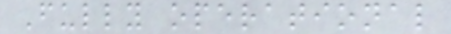Fully operational
